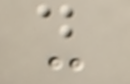-
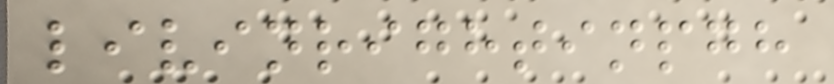livinrightinpgh
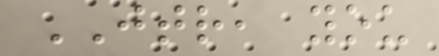JTR, you
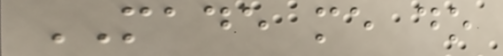MADE me do
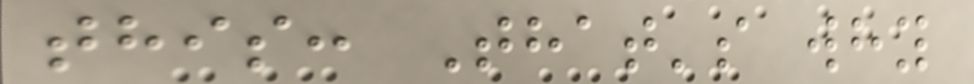this: That's why
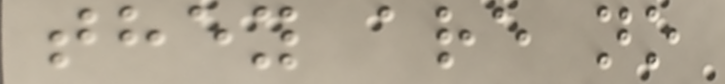they are no
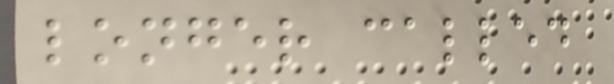longer called
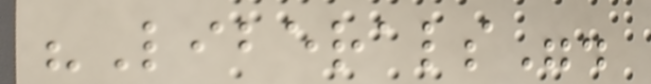"Liberals".
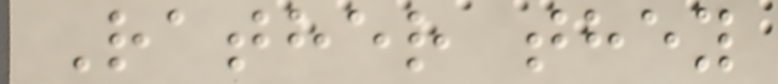Rather they
